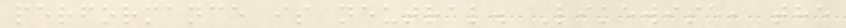performance is neutral. Likewise, the
